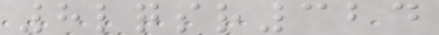8lqsr324
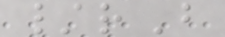/rB
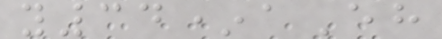y34*aEh
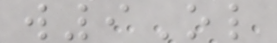w9Ol
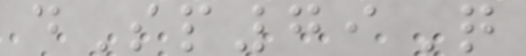dSp79Q
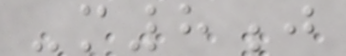-m8j
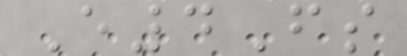E4Fs
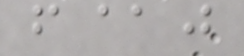f@j
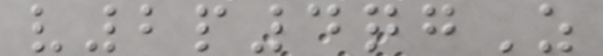v2p4qgZ
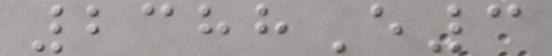2388E3
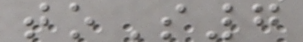toS7
